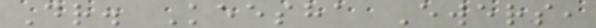Dr. Keesha Ewers,
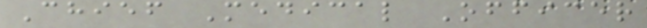Chief Medical Officer
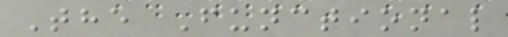The Functional
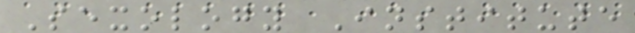Sexology Institute
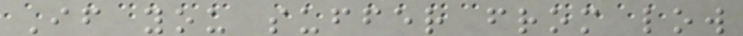If you suffer from low
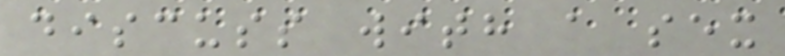discuss with a sex
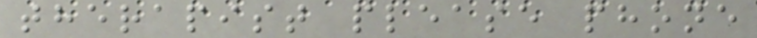therapist please phone
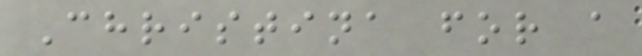Christina for a
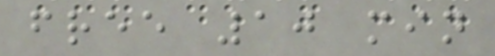free 10 min
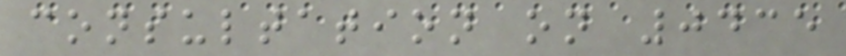consultation on 0435
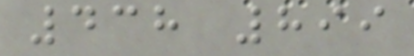438 899
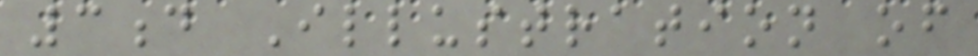3d Illustration of
